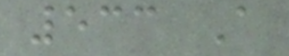533 A
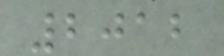2012
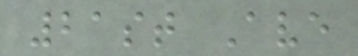21st Ave
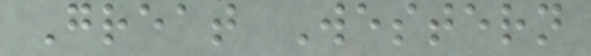Great Western
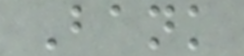Bank
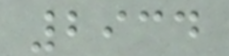2934
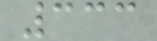333
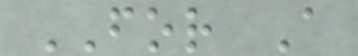FOR A
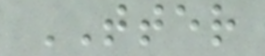TTER
